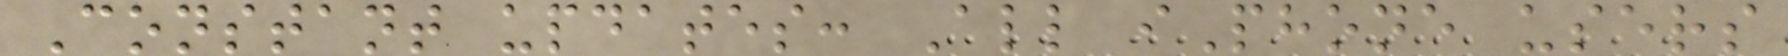Constant updates: All iPhone users
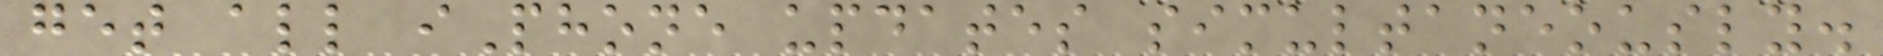get all iPhone updates simultaneously.
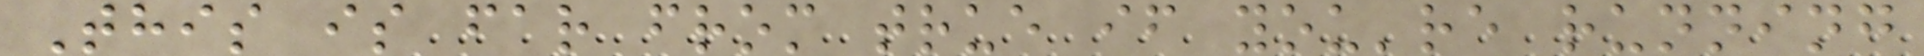This is far from true if you're running
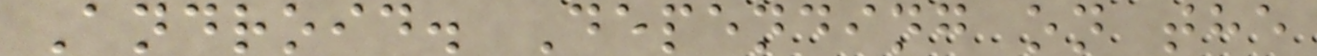Android. Depending on the
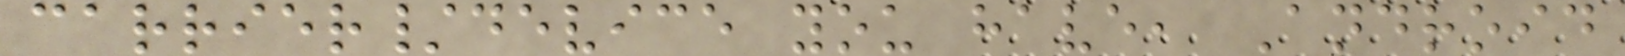carrier/device you have, Android
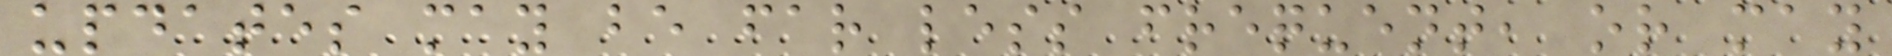updates may be far less frequent, or may
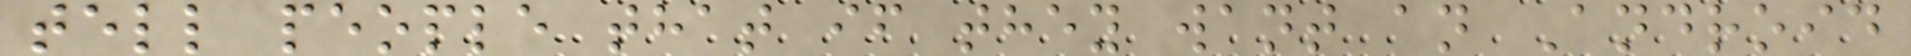tell people that if they want an Android
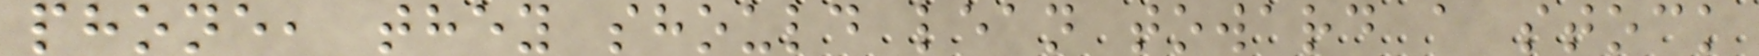phone, they should lean toward a stock
